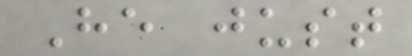He just
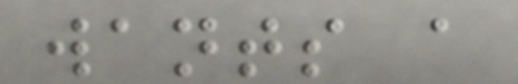wants a
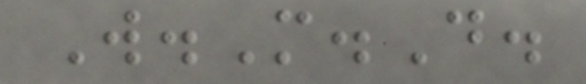W.M.D.
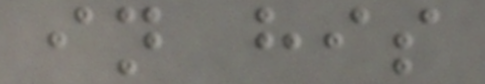in his
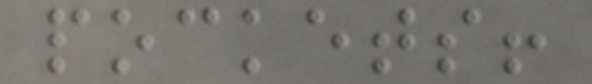pockets!
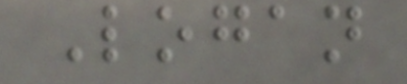Logan
